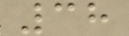38
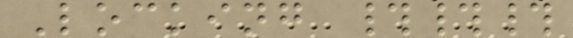Locking ###
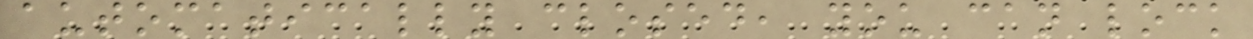automatically closed, you can lock
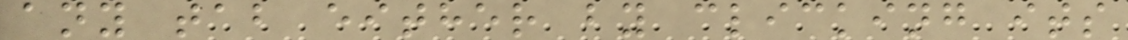any tab either by clicking its
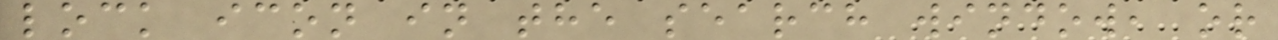lock icon in the search window, or
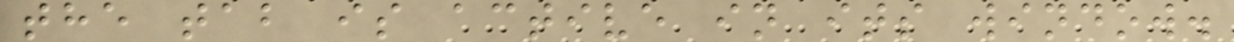the tab is active in its window.
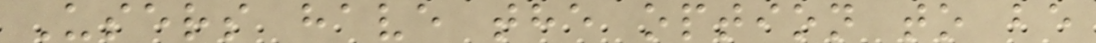Users have the option to be
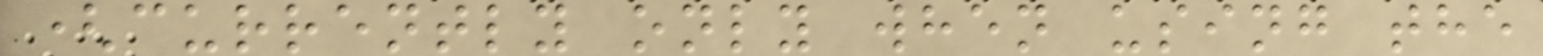(currently only when using the
